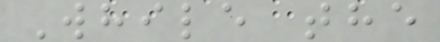While the
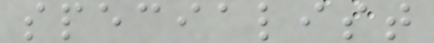specialist
